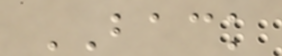BACK
